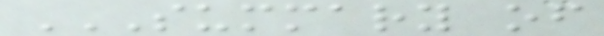SUMMARY OF
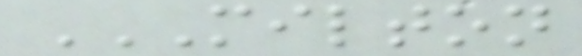MILTON
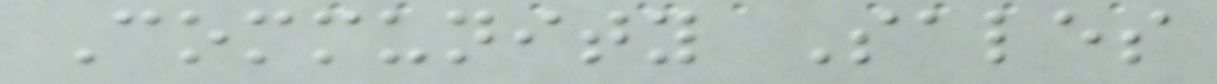Community Sales
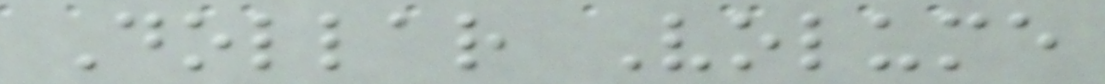Dollar Volume
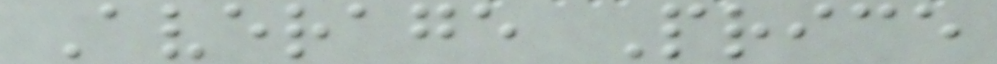Average Price
